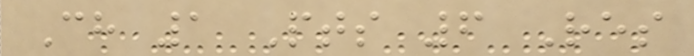Ch 1 Pts 6 Res
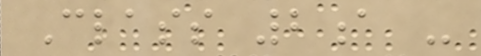Class 2a -
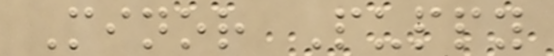Minor Puppy
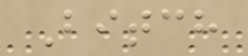Bitch
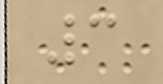3
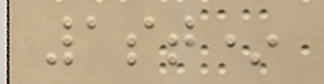1st*
